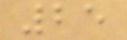25
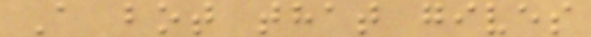A bot that gives
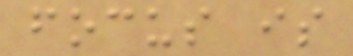focus is
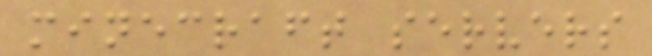minecraft servers
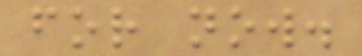for now.
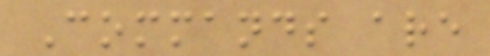Commands are
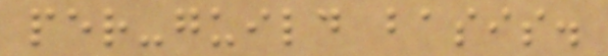per-guild basis.
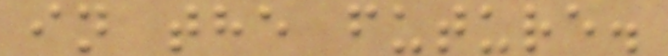in the future.
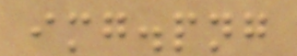img.png
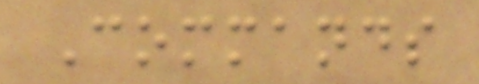Commands
